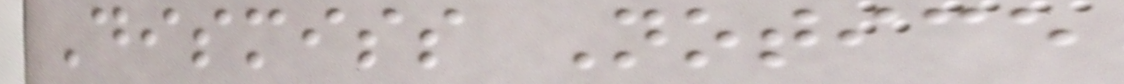Dismiss Notice
